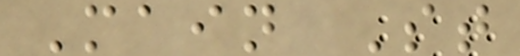Main St
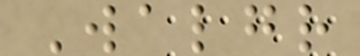Walgr
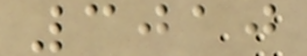3010
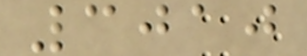3010
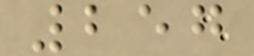257
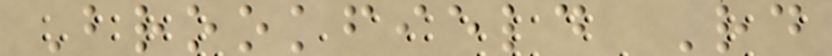Brookfield Rd
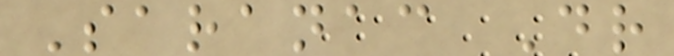Saranac Dr
